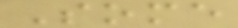Some
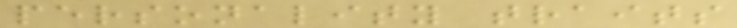personality traits
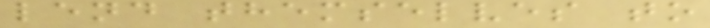lend themselves to
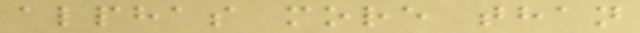alphas more than
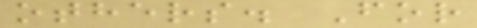others. For
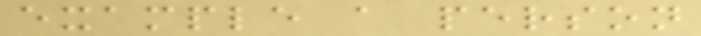example a person
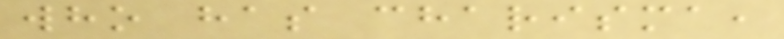who has charisma,
